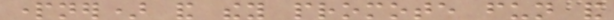partner) and they promote fun and
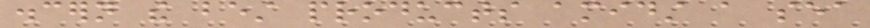discern the best products amidst a sea
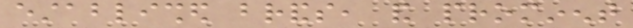established brands, and prominent
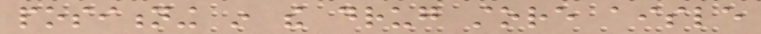positioning in the drug store aisle
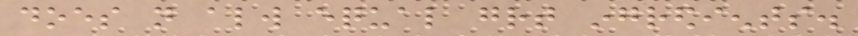does not always equal great ingredients.
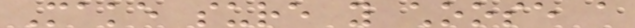Make sure you choose a
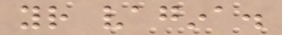your vagina.
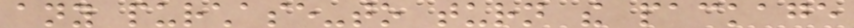any purchase-to turn the package
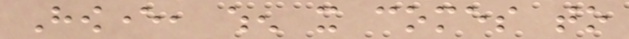However, when it comes to
